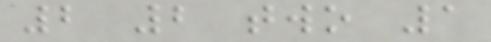2 2 two 1
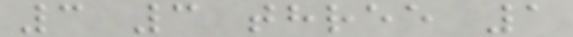3 3 three 1
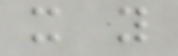x y
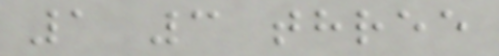1 3 three
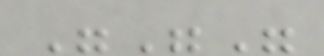"""
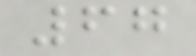67
